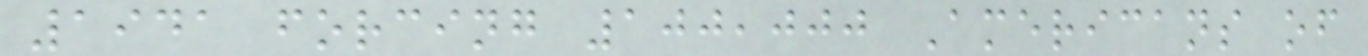1941 forcing 100,000 Americans of
